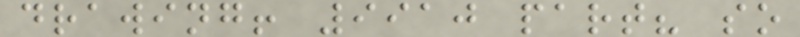drawing! 9910 part? so
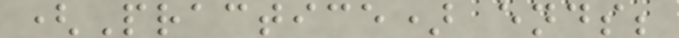(Practice) ends;
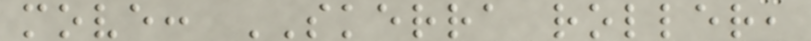move: SKERRA roller,
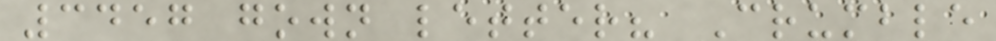3457 gown letter? Crumble
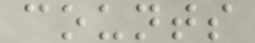counts
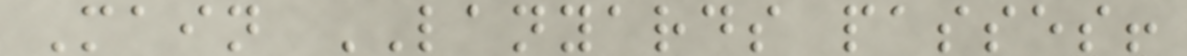Main LANYARDS passes!
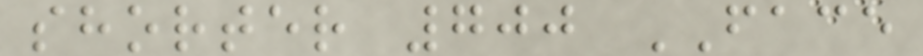shorter 700 FACE
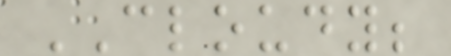CLOUDY;
